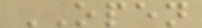OPEN
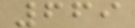669
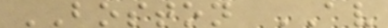BOSTON AV
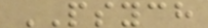PSYCH
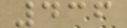436
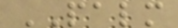PALM
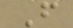F
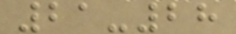21-28
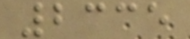2335
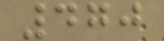470
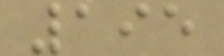195
